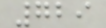729
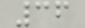36
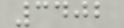3402
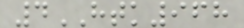4HTK968
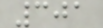301
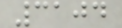3104
